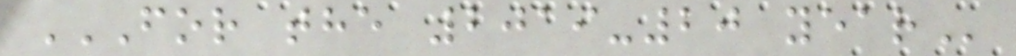FOR THE 2019-20 YEAR
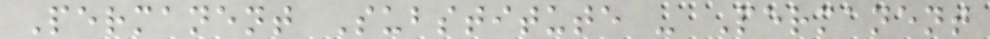Permanent Substitute - Permanent
